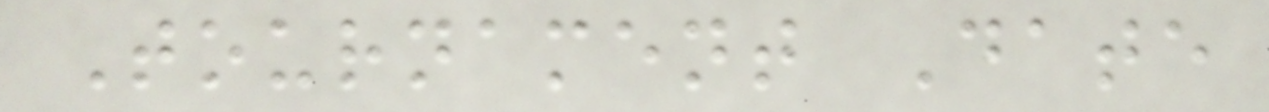Tournament Date
